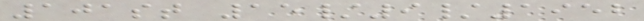101st 15/9/1952
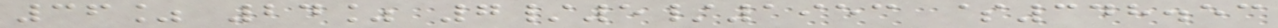36% 24% 7/5/1953 $348.53
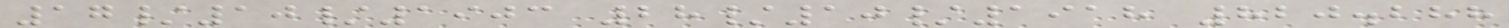17/10/1903 28/10/1918 820.288
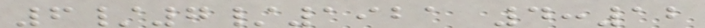6/7/1921 4:12
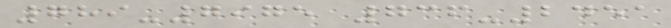789-7975 736-2451
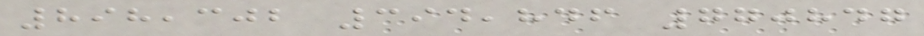898,302 394,846 770847
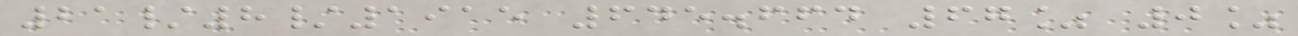21/8/1915 645.664 67% 0%
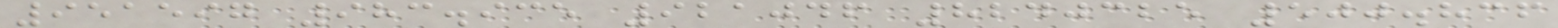951597 983.935 921046 8240325 500.836
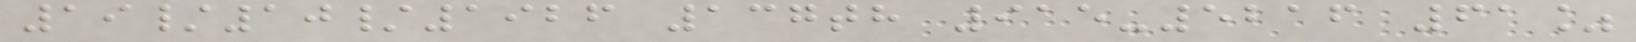19/10/1926 137th 915-5216 61%
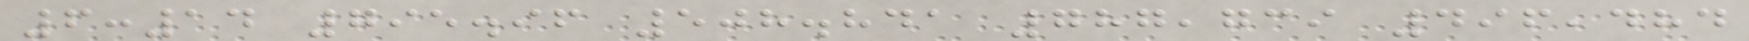6:14 795.96 508.841 787,739 496,484
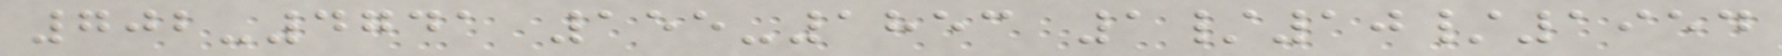702-4741 155-1853 1/10/1954
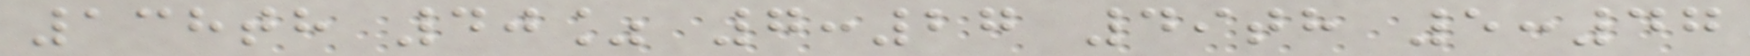138th 40% 7:27 49th 5:47
